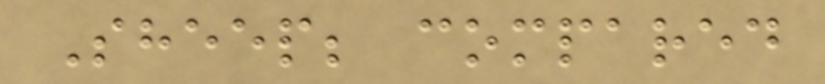Sheep; compared
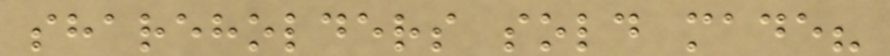shareholders sold made?
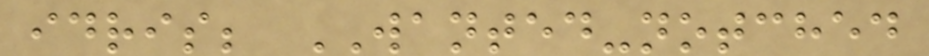idris; WANTED-notched
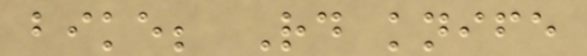bike; Rd knife
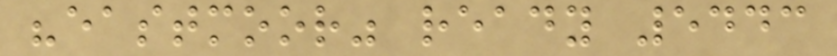"eastmoor" ready 5443
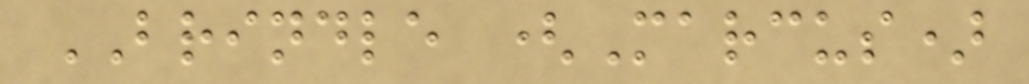BRINDLE (Marcus)
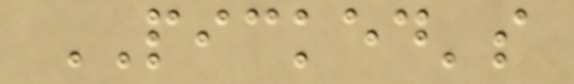PICKED's
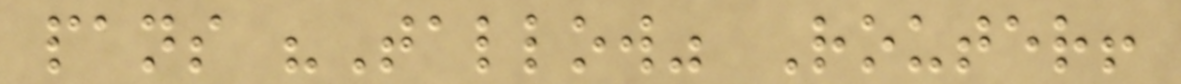pans "Tallow" Router!
